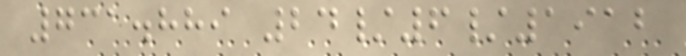731.889 24/6/1912
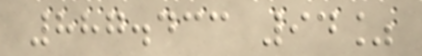887.433 94%
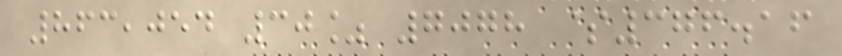863,054 30% 7078 $376.16
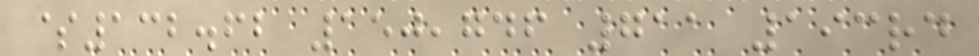$132.62 150,746 711 193rd
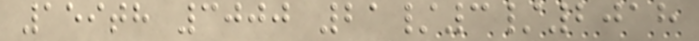159th 3000 21/3/2018
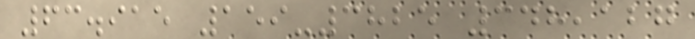63.915 159-3825 348,127
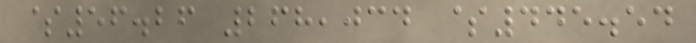$56.26 268,034 $445.54
